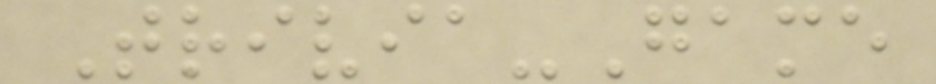Trivia-Game
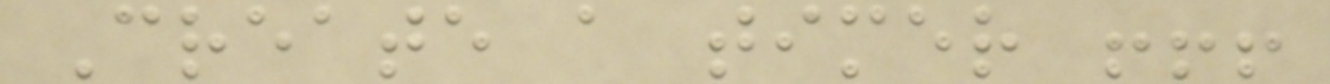Create a timer !!!
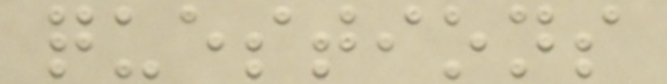questions
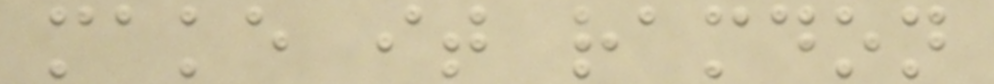make it ramdon
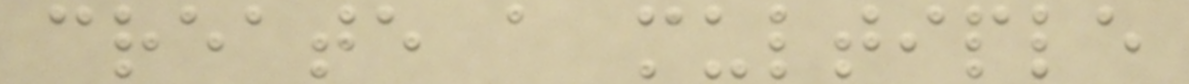create a multiple
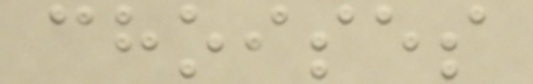choises
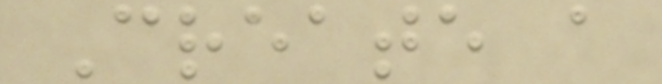Create a
